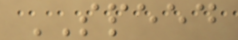SPEED
